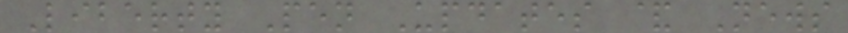Liberty Pen Updates & News
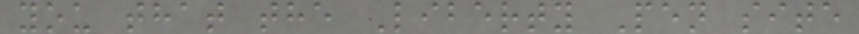you that the Liberty Pen site
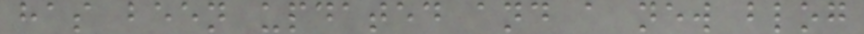has been updated and a new blog
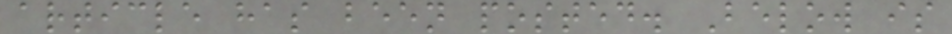article has been posted. Below is
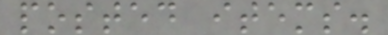posted items.
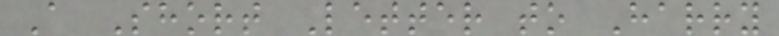A Short Letter to Harry
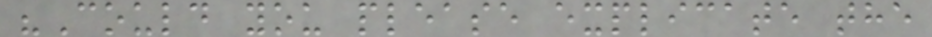"Could you please explicate the
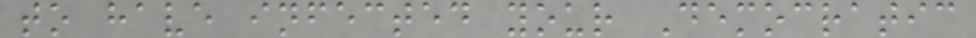to have infected your Democratic
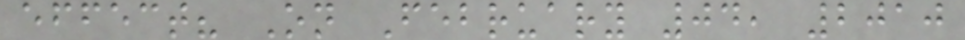effect? On February 04, 2010
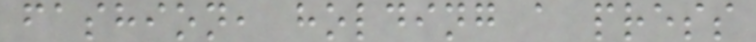fashion, holding a press
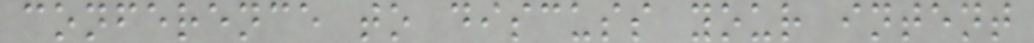conference to discuss your intent
